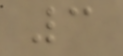3
